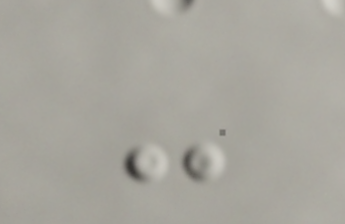-
